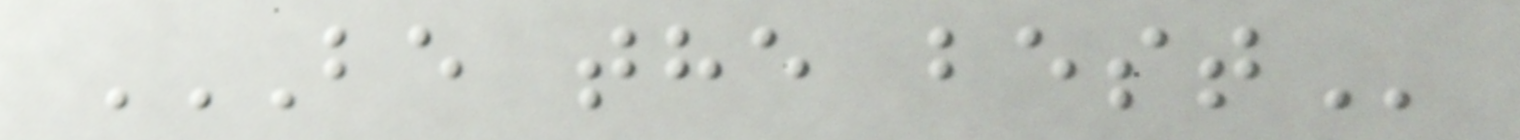BE THE BEST
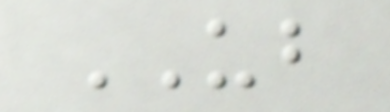UB
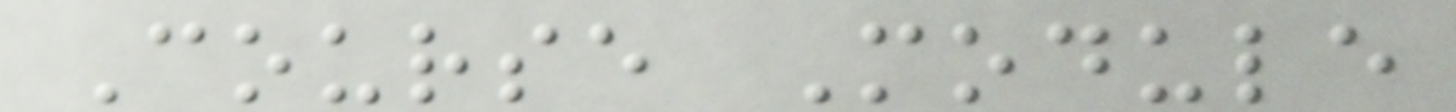Course Module
